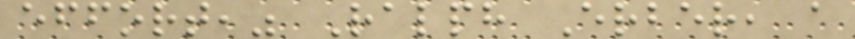effort," Ralph Erber, a
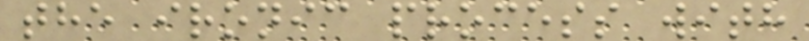the ironic process with
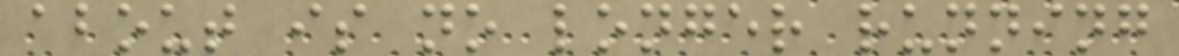about is no longer running
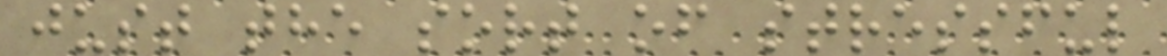just the sort of stressful
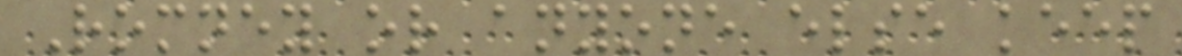Romney or anyone else keep
